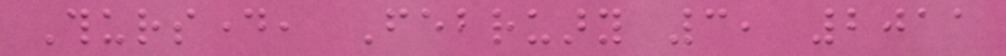Thursday, February 3, 2011
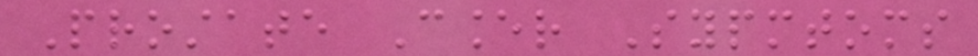Prostate Cancer Sypmtoms
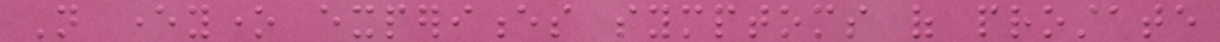Not everyone experiences symptoms of prostate
